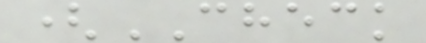(CHECK
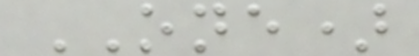ONE)
